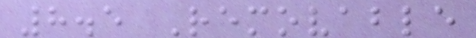8.5 Removable
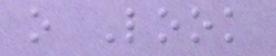o Look
